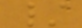/
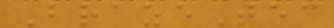BrazeTec
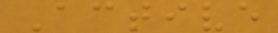Active
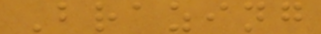Brazing
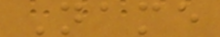Name
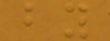by
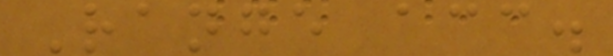Range acc.
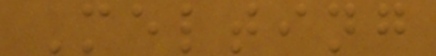Melting
